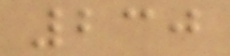230
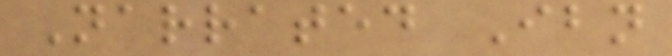Narrated Ibn
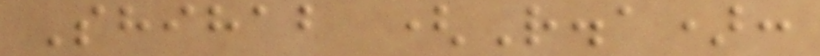Shihab (R.a):
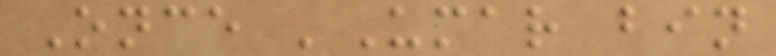Once 'Umar bin
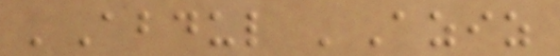'Abdul 'Aziz
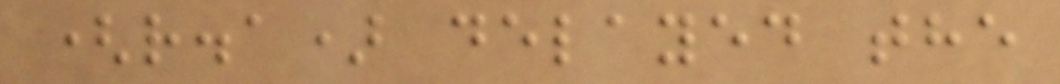(r.a) delayed the
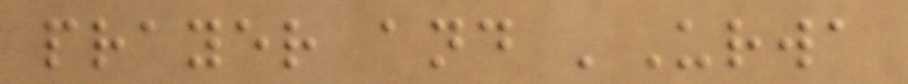prayer and 'Urwa
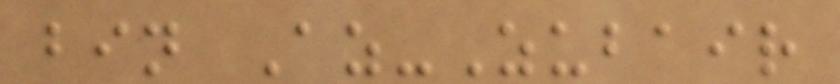bin Az-Zubair
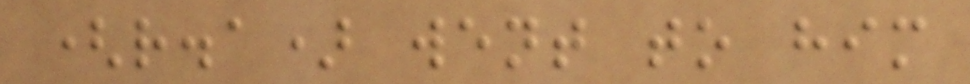(r.a) went to him
